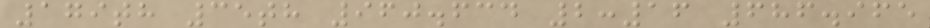179th 35th 960.634 2:16 686.965
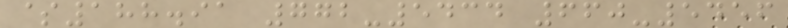$188.91 772-5434 660-5456
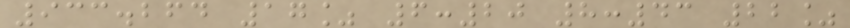933.264 17% 6:20 8:43 22%
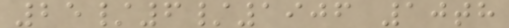25/6/1906 10th
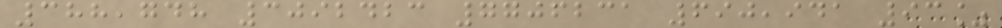388,748 3092423 7706231 690,941 93%
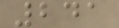241
